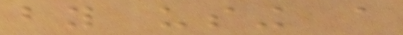by using a
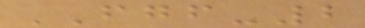FGF-2
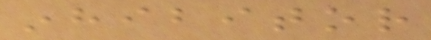inhibitor
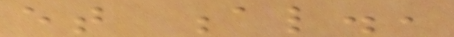et al.,
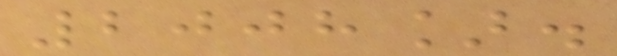2008].
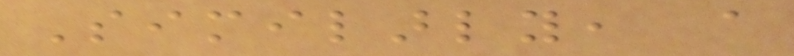Similarly, a
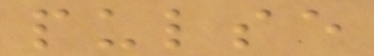pulse
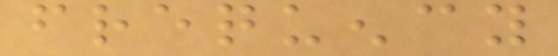frequency
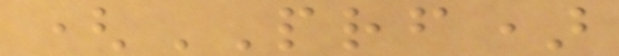(PRF)
